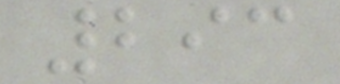293
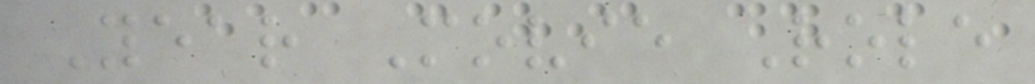Year Movie Role
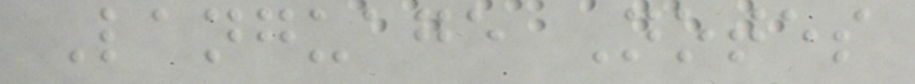Language Notes
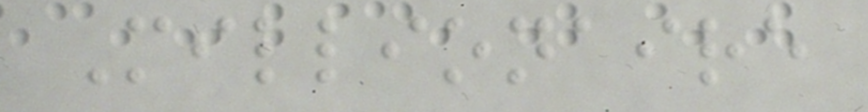Millionaire
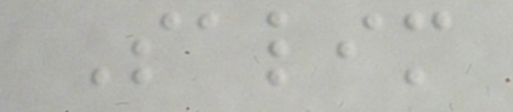Salim
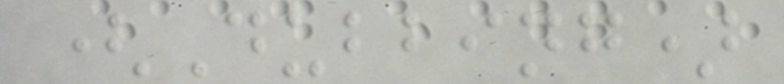(Dubbing)
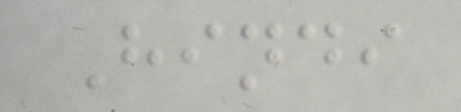Hindi
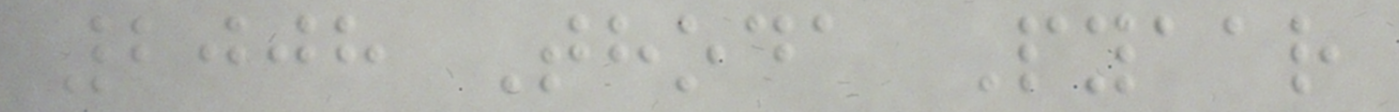2008 Thoda Pyaar
